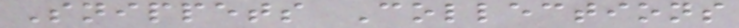Snippets Collections
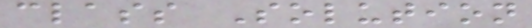class Solution
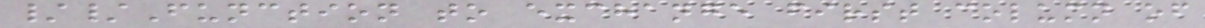//Function to exchange first column of
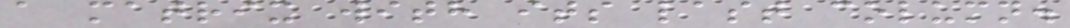a matrix with its last column.
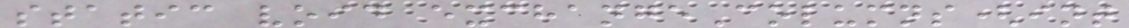static void exchangeColumns(int
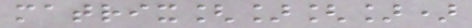matrix[][])
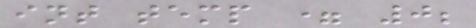int temp = 0;
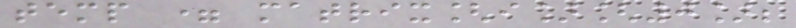temp = matrix[i][0];
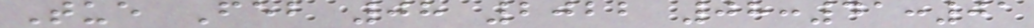Tue Feb 08 2022 08:41:01
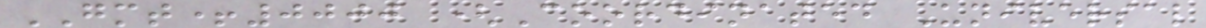GMT+0000 (Coordinated Universal
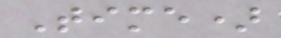Time)
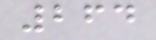264
